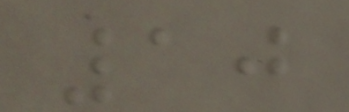10
